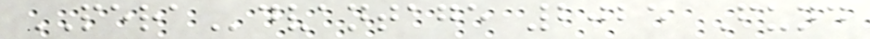PERAdvantage 2025 Fund
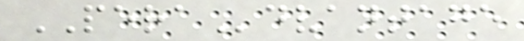PERAdvantage
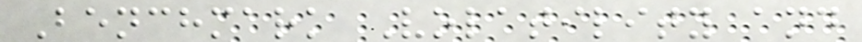Benchmark Volatility and
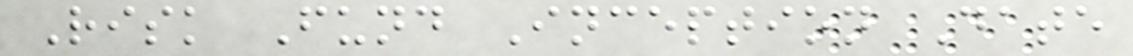Risk Fund Inception Date
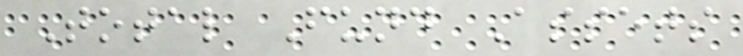Total Fund Assets
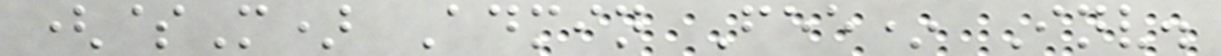($M) Admin Fee* Inv.
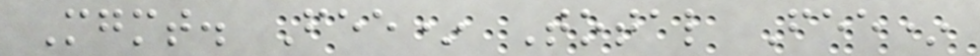Mgmt. Fee* Total Fee*
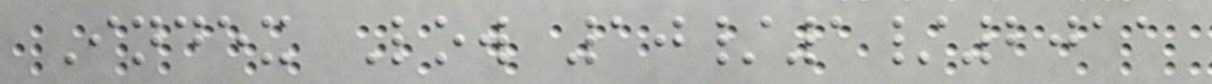Index Low 10/1/2011
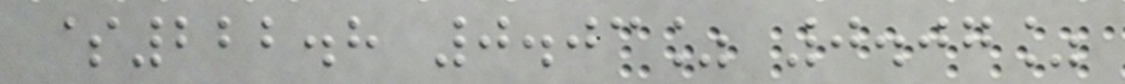$222.8 0.03% 0.07%
